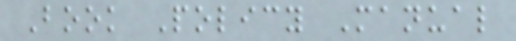Book Policy Manual
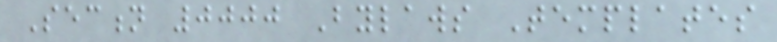Section 0000 Bylaws Templates
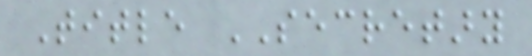Title SECRETARY
